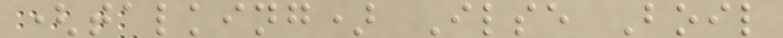(talking) Ilse Boil
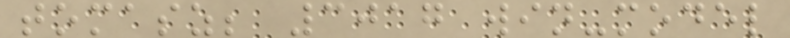tomasz; 3017 win-model
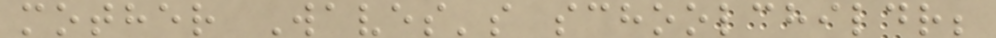mother Waves's schoolchildr;
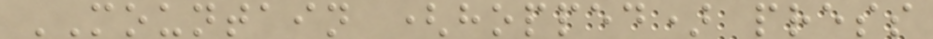MOUNTAIN (hopped) press
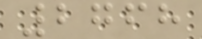2768
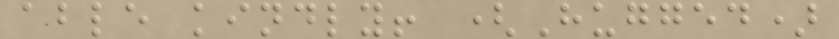able kindly! (Hugged)
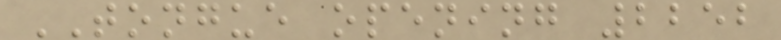TONGUE opening 2252
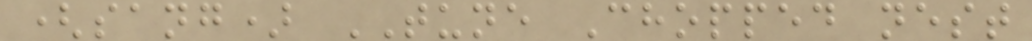(sang) TUNE Chopped nest
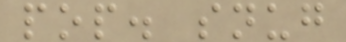pop. snug
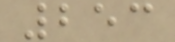253
